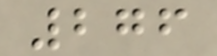276
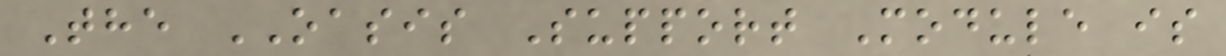The OASIS Support Module is
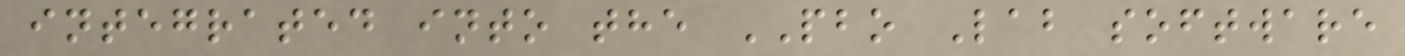integrated into the PBO Lab software
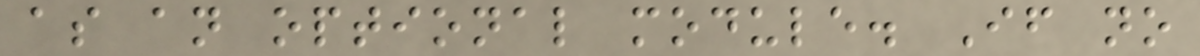as an optional module. If no
